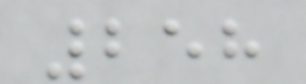258
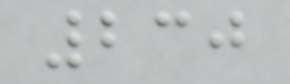230
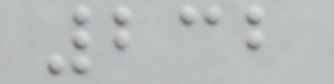232
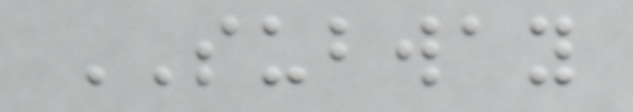SUBWAY
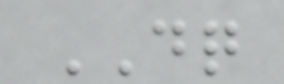DQ
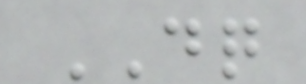DQ
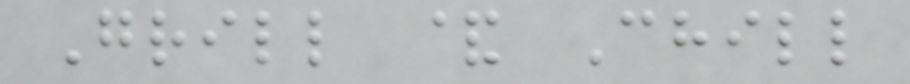Grill & Chill
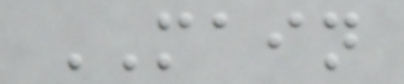MAIN
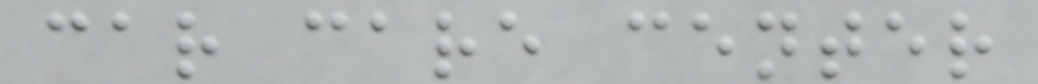car care center
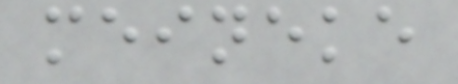meineke
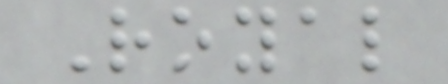Royal
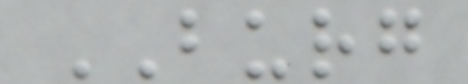BURG
